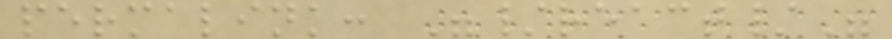permalink: "/react/"
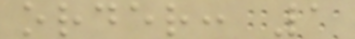order: 1
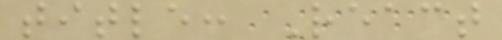title: React
